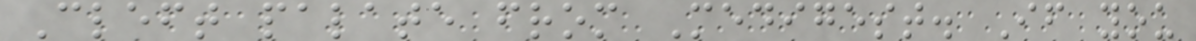Cleft palate from Medigest. If you
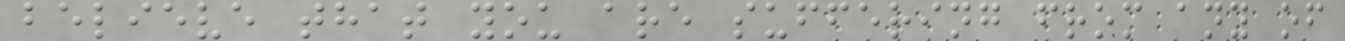believe that you are suffering from any of
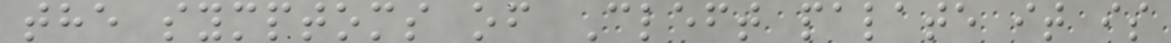the symptoms of Cleft palate it is
